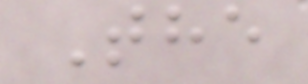The
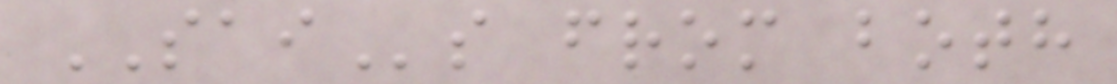SAIs from both
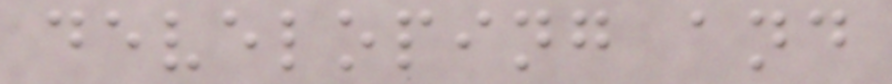developing and
